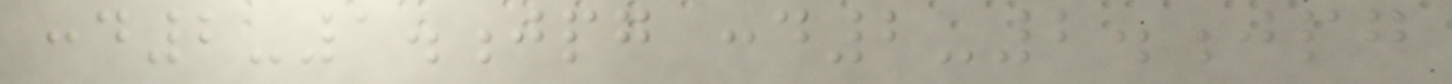cond2-1.jpg cond2-2.jpg
